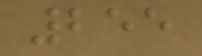255
